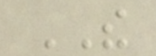THE
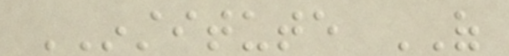INSTITUTE OF
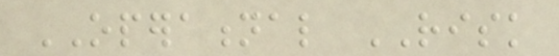OPERATIONAL RISK
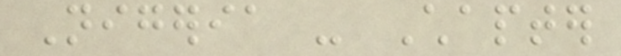Nigeria - Chapter
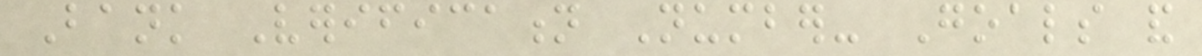Bank Verification Number- Goals and
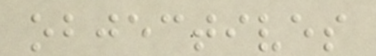objectives
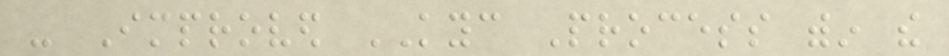- Improved KYC Process within the
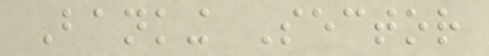Banking Sector
